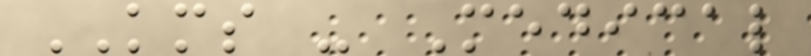KMS - Medical
